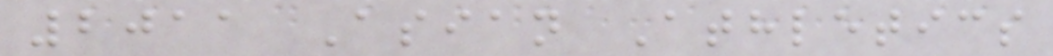2011 Asian Athletics
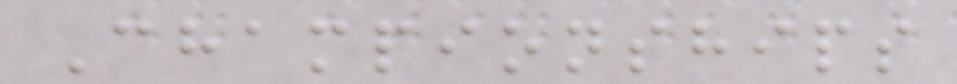Championships
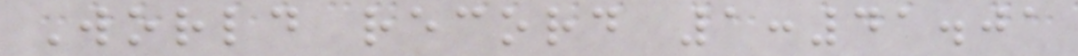World record 1:41.01
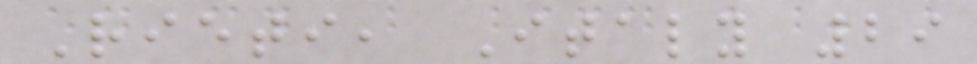Rieti, Italy 29
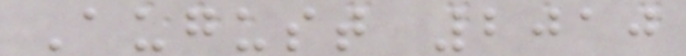August 2010
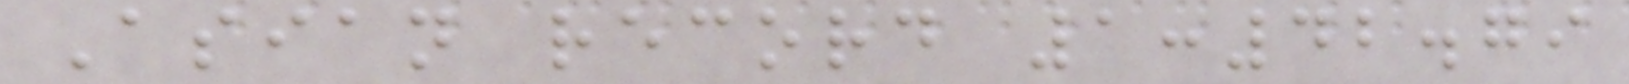Asian record 1:42.79
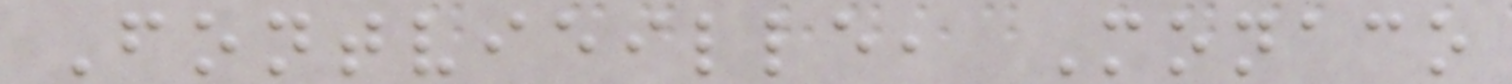Fontvieille, Monaco
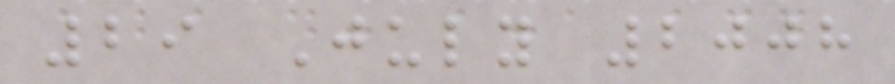29 July 2008
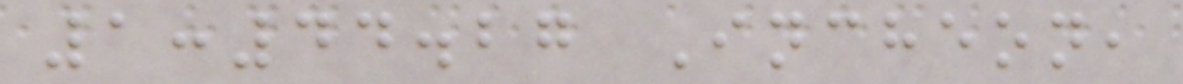1:44.27 Incheon,
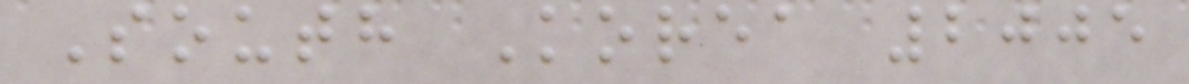South Korea 2005
